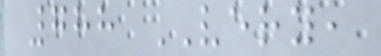788 VERY,
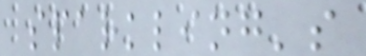sparkling's
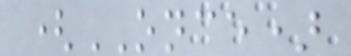(ONCE)
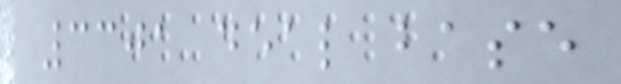3301 deal base
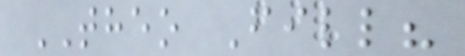THEO Fill?
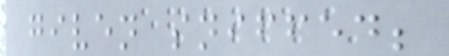given sniffed;
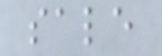sale
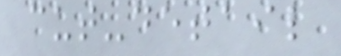cut-detail
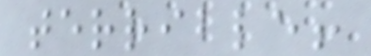terrible!
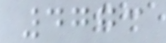4773
